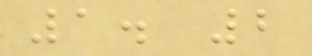1. 2
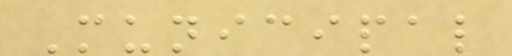Municipal
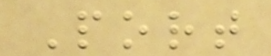Port
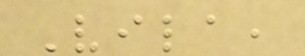Vila,
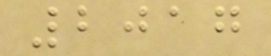2017
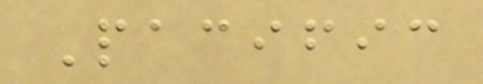Pacific
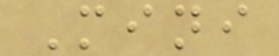Mini
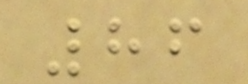86
